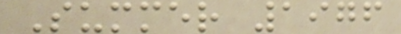Summer 1976
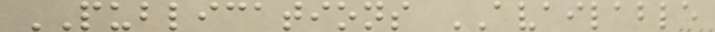PUBLICATIONS AVAILABLE
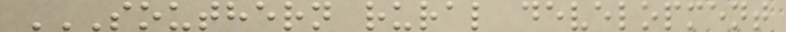SOUTHERN RURAL DEVELOPMENT
